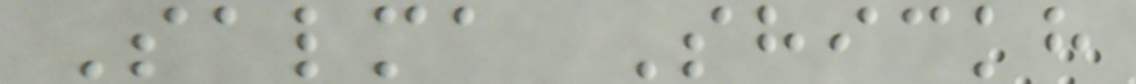Salma Shickh
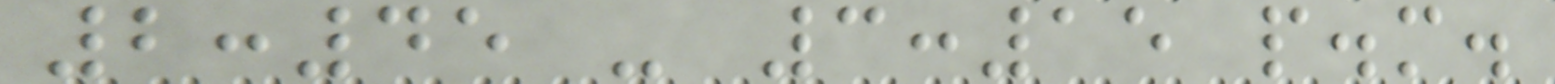2:45 - 3:15 p.m.
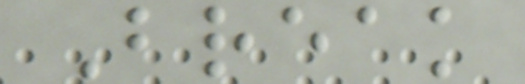Break
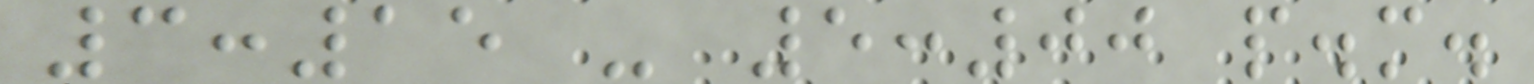3:15 - 5:00 p.m.
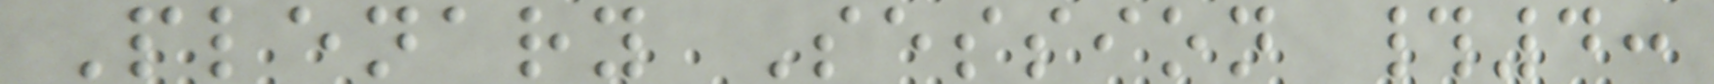Plenary Session #4:
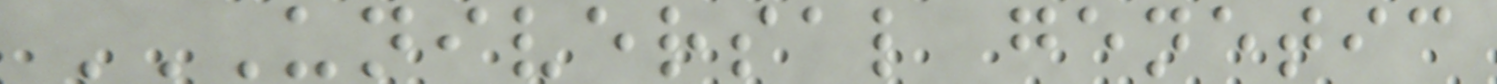UNIVERSAL GENETIC
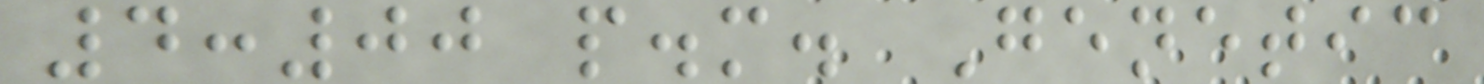4:00 p.m. Genetic
